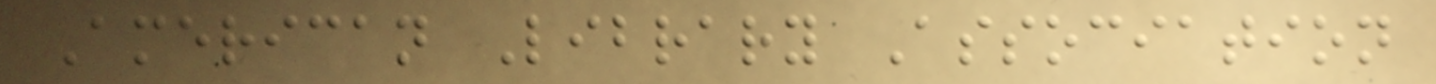American Library Association
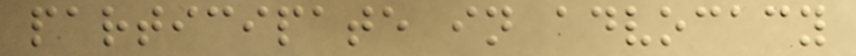participate in advocacy
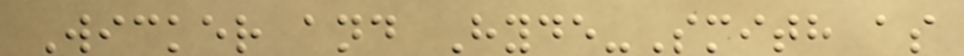Wicker and Hyde-Smith as
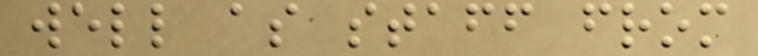well as staff from
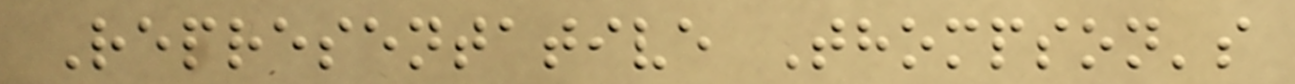Representative Thompson's
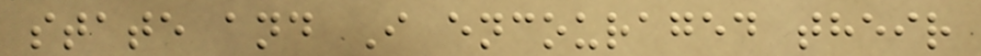state and I encouraged their
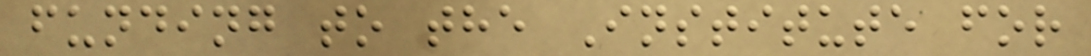funding to the Institute for
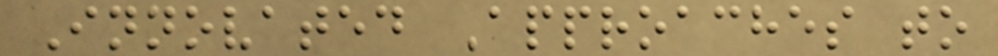Innovated Approaches to
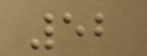52
